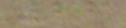26
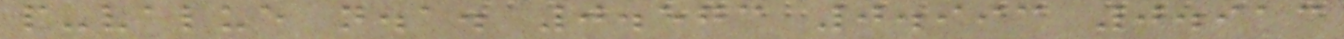p-value n.a. 0.573 0.993 0.913
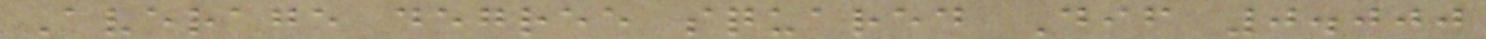Average degree squared Dif 0.000
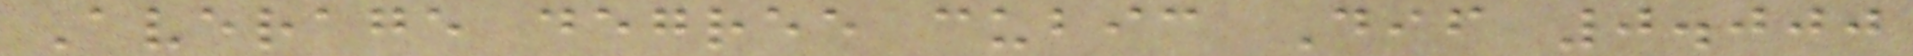Average degree cubic Dif 0.000
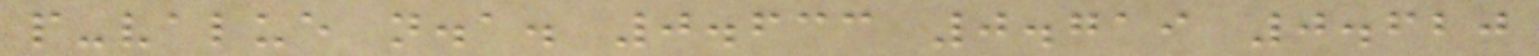p-value n.a. 0.633 0.719 0.620
